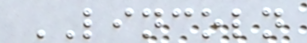LINCOLN
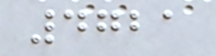4721
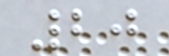20
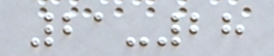21-28
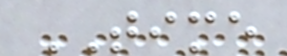TIME
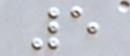5
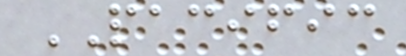PACIFIC
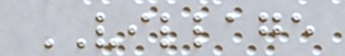VILLAGE
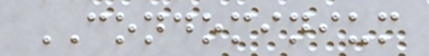CONDOMINIUM
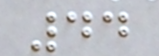44
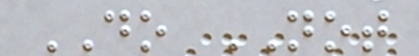DO NOT
